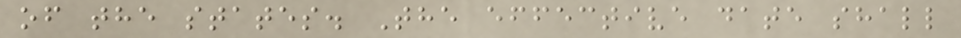of the states. The effective date shall
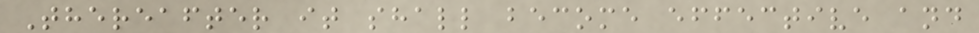Thereafter it shall become effective and
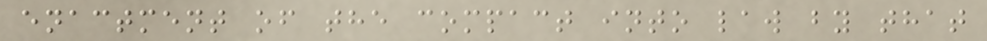enactment of the compact into law by that
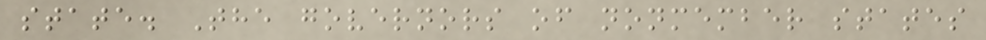state. The governors of nonmember states
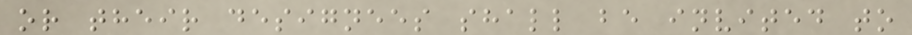or their designees shall be invited to
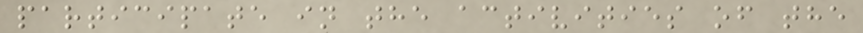participate in the activities of the
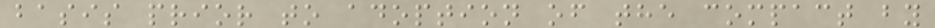basis prior to adoption of the compact by
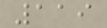119
